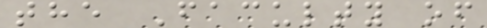the Faculty of
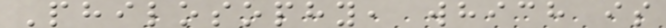Philosophy, which is
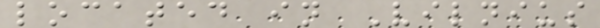located in Vilnius
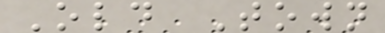Old Town
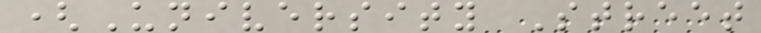(University Street
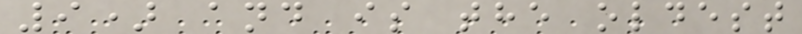9) and is the oldest
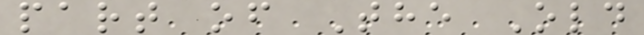part of The Old
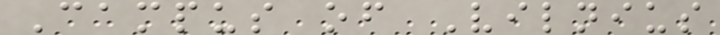Campus of Vilnius
